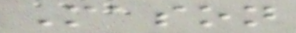Mason
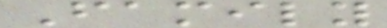Family
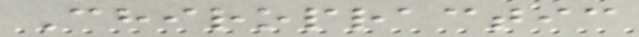Chiropractic
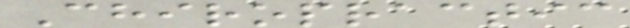Chiropractic
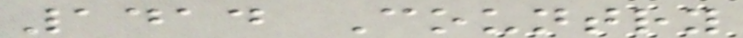1414 Country
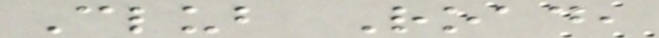Club Road,
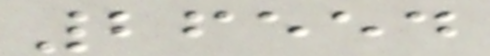26554
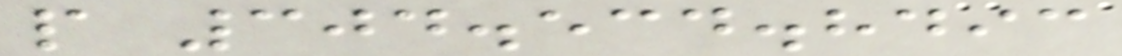p 304.534.8493
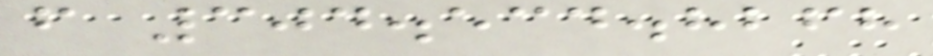f 304.534.8268
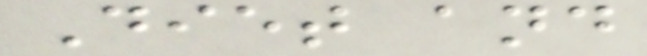Diet and
